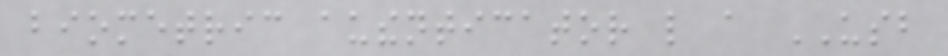biometric authenticator like a USB
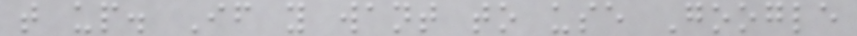that up. If you want to use Google
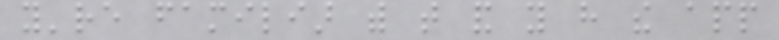you're familiar with that and you have the app
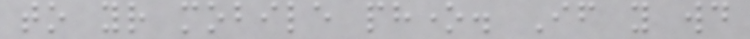to your mobile phone. If you would
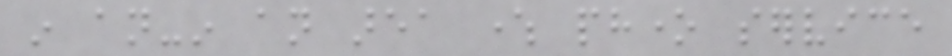in an-in an area where phone service
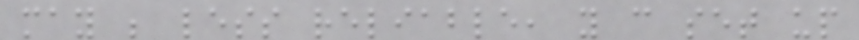may be less reliable, you can set up
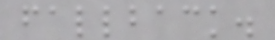fallback.
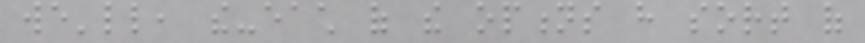we'll, the-each of the options have sort of
